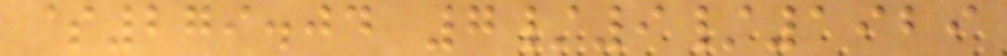$279.04 7/9/1929
